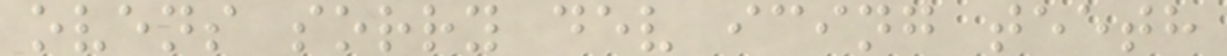ovens sorry dev icing teeth
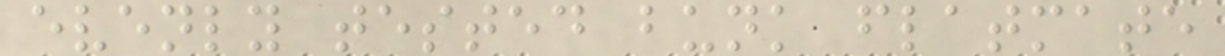evenly tested bunk flatmate
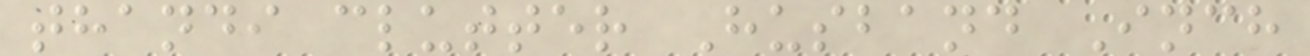thandi clutter Husband Inch
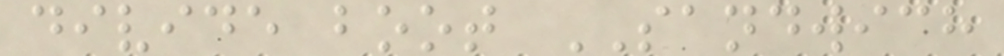divide boot SANDWICH
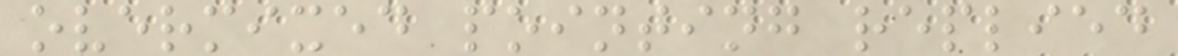overmixed pointing replied
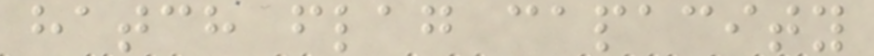hatch flag capacity
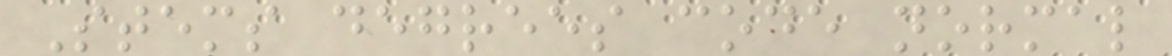Stems degrees code normal
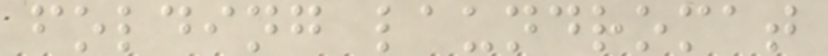folding laundromat
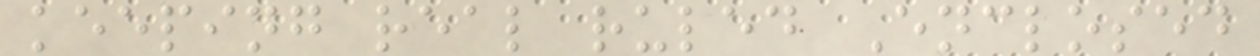keeping real ruled Enclosed
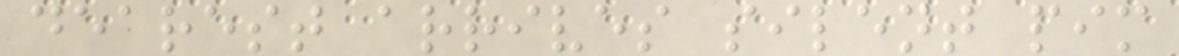dearest arrives silent pim
